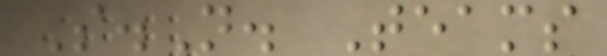S.N. Teams
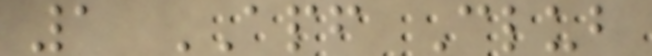1 APF Club
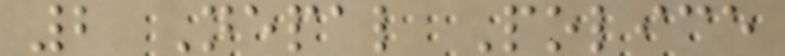2 Nepal Police
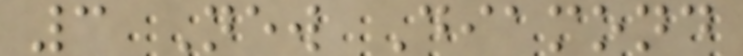3 New Diamond
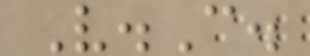V.C.
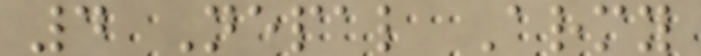4 Nepal Army
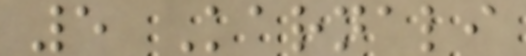5 Karnali
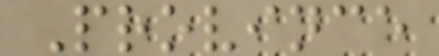Province
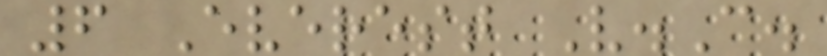6 Everest V.C.
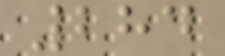284
